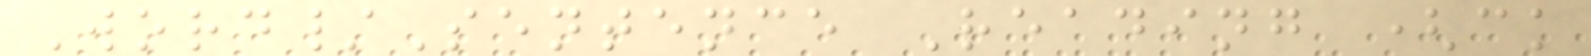Word/Sentence Reading (ck
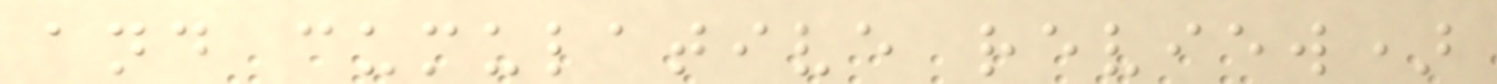and cumulative review)
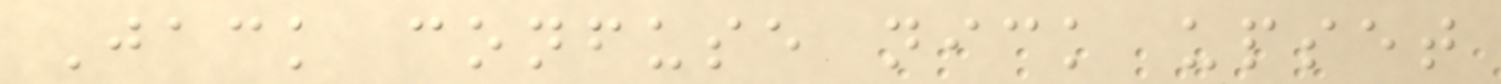Jack confuse nick upset
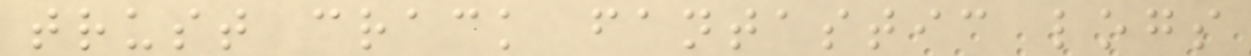trust crack fantastic logs
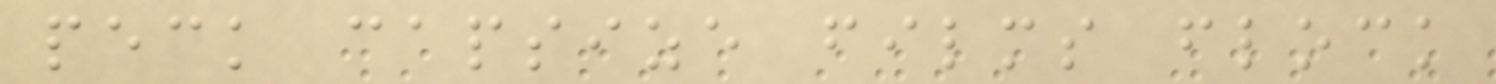peck capsize films flock
